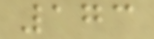173
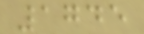1745
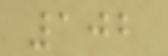102
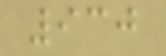930
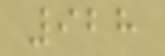928
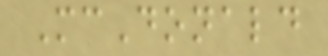McDonald
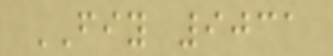FIY 9031
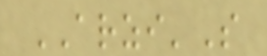ARZI'S
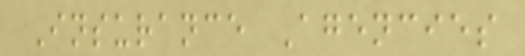Insurance Agencies
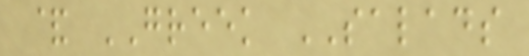& GREEK SALADS
